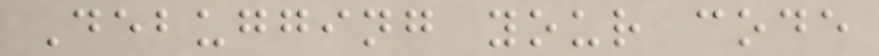Debugging your code
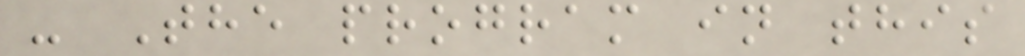- The program in this
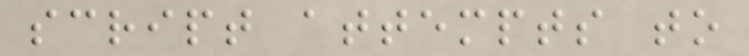script attempts to
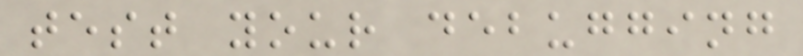test your debugging
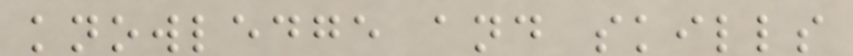knowledge and skills
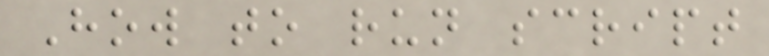How to run script
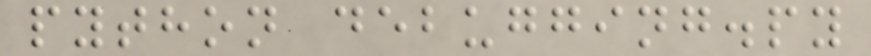python debugging.py
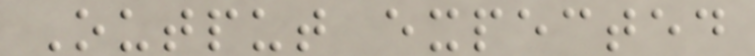Output expected
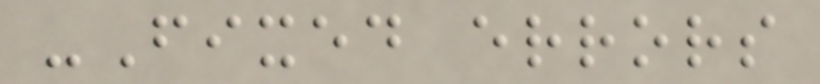-Fixed errors
